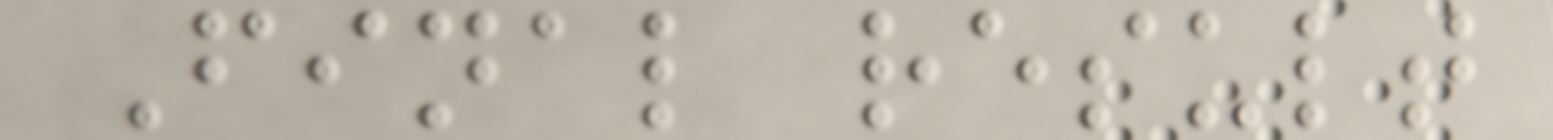Final result
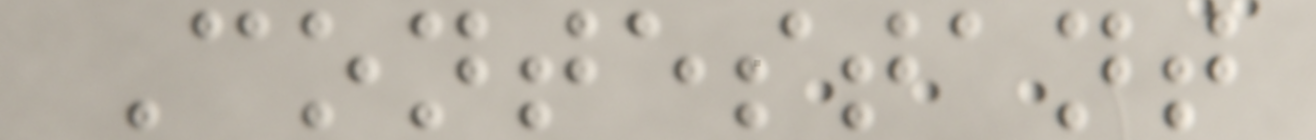Contestant
